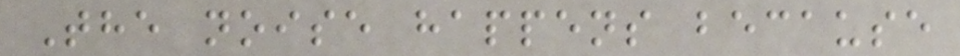The noise happens because
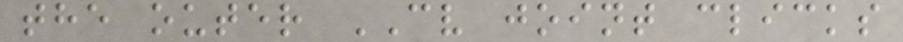the outer CV joint clicks
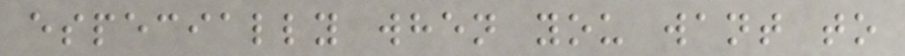especially when you want to
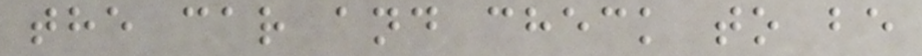the car and check to be
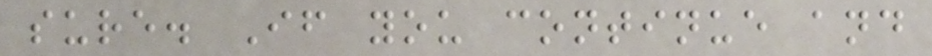sure. If you continue and
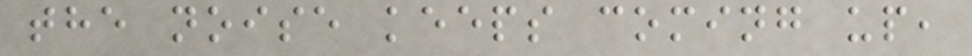the noise keeps coming up,
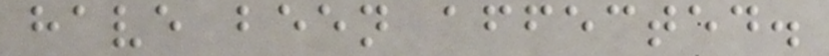have been affected.
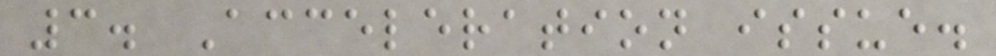3. Acceleration issue.
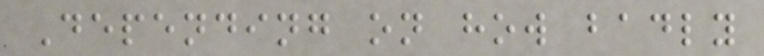Depending on how badly
